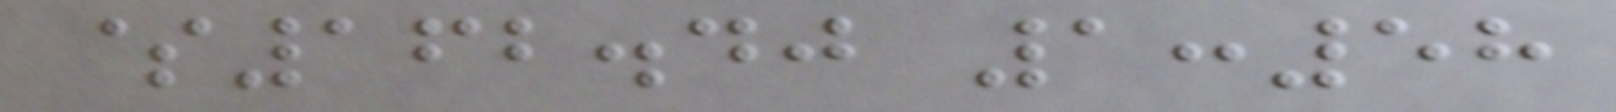$162.40 1:58
